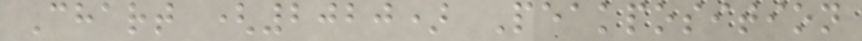Chart (2020) Peakposition
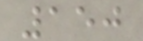150
